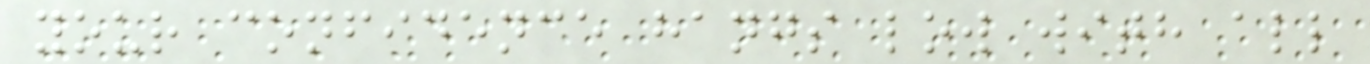your confidence hangs low with all
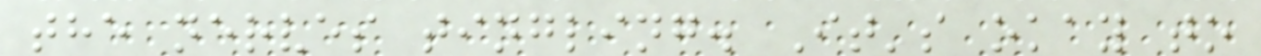the nerves tingling. It's okay to
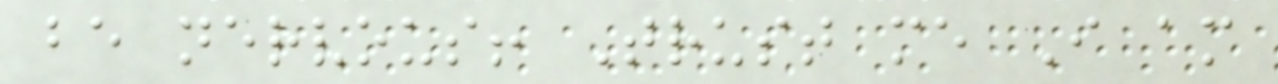be nervous! Trust me I am
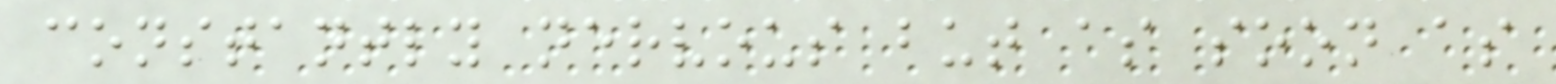constantly nervous but as soon as
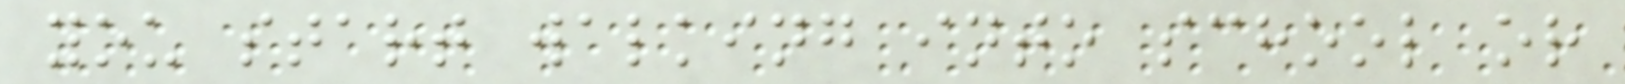you start walking into school or
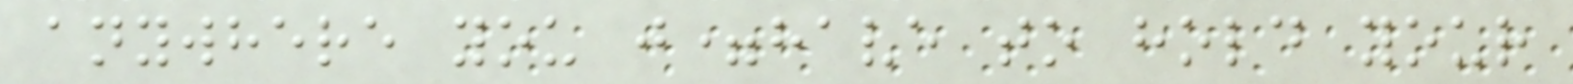anywhere you j=have to hold your
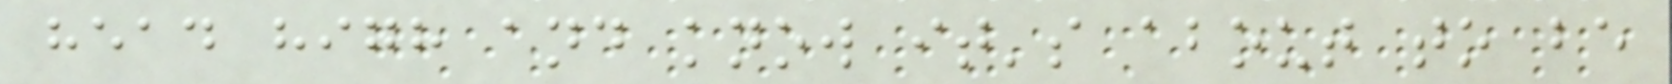head high and know it's about to be
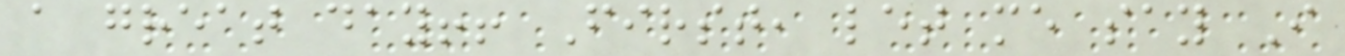a great day!! First, let me say I
